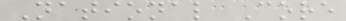National Core
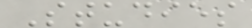Studies
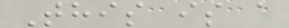This is a
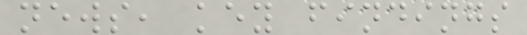news, key findings
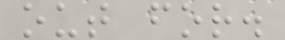out for.
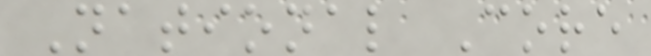National Core
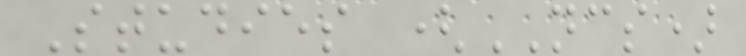Studies (NCS)
